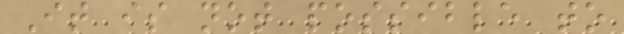It is not possible to
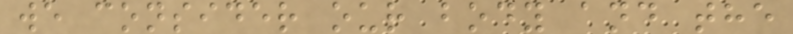we consider our body and the
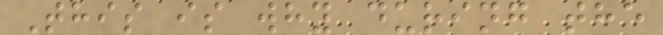This is why during the
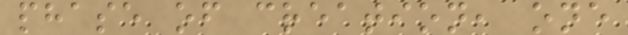phase of creation, one
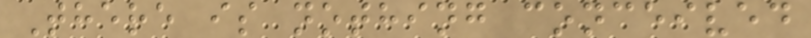There is nothing conceived
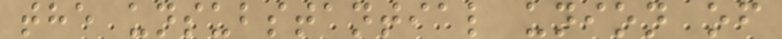the unsubstantial union of
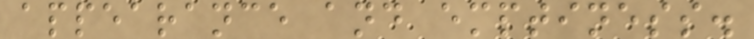appearance and emptiness.
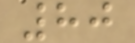80
